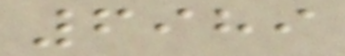6989
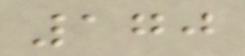170
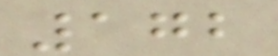172
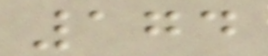174
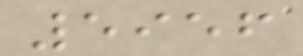5956
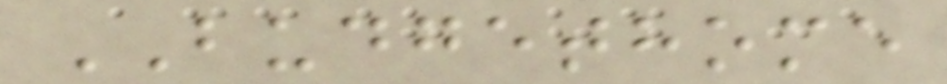BUDGETHOME
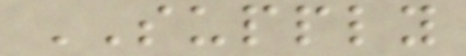SUPPLY
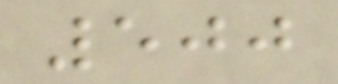500
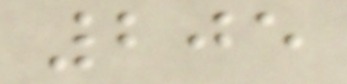205
